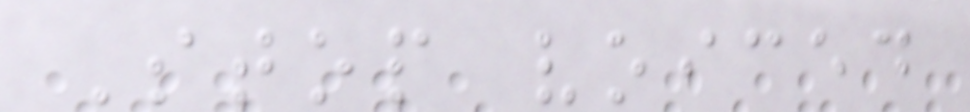Stop voiced
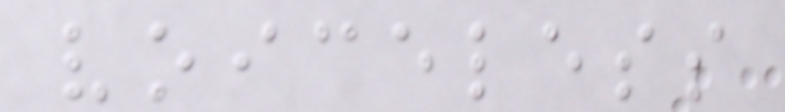voiceless
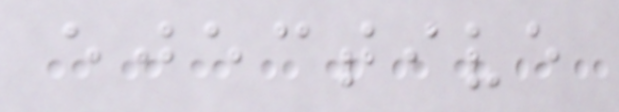ejective
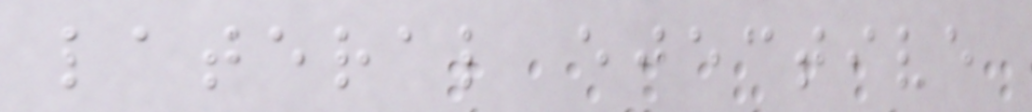lateral ejective
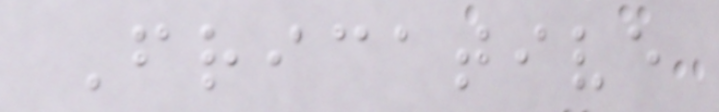Fricative
